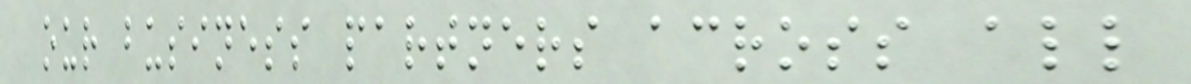our business partners across all
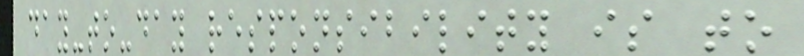day-to-day responsibility is to
